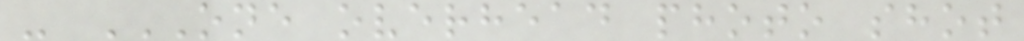- ONE OVERHEAD PHOTO SHOT
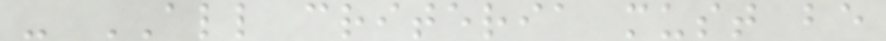- ALL criteria must be
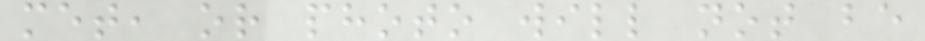met, or photo will not be
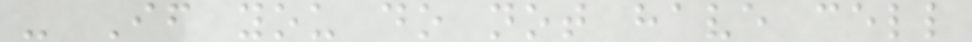- If you do not have cell
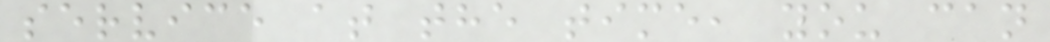service at the time, you can
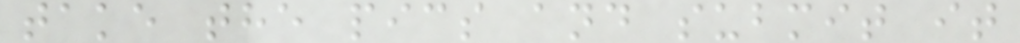take the pics and submit it
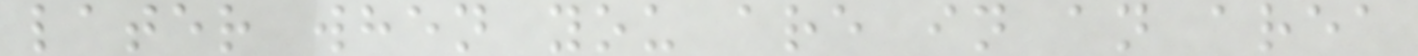later when you are in an area
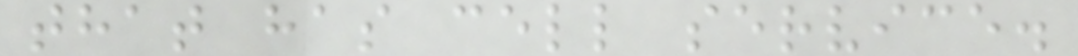that has cell service.
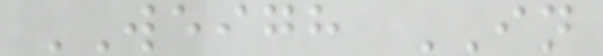WEIGH IN
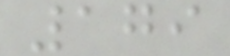179
